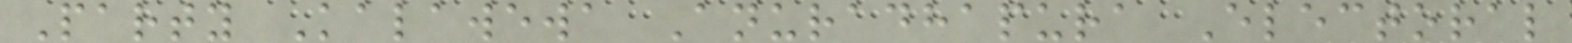Party Kalawewa Anuradhapura Electoral
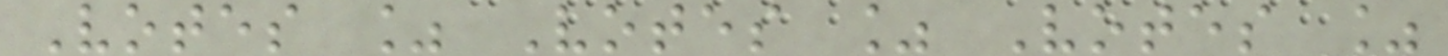Votes % Votes % Votes %
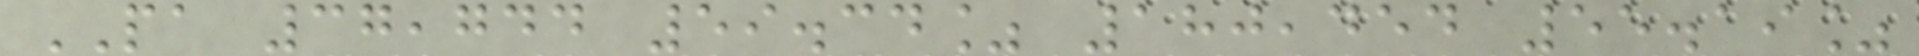PA 37,744 59.34% 180,454 55.19%
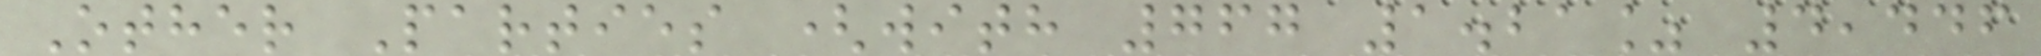Other Parties (with 767 1.21% 4,446
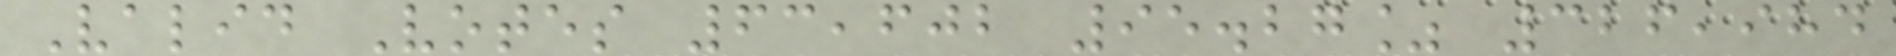Valid Votes 63,602 95.27% 326,984
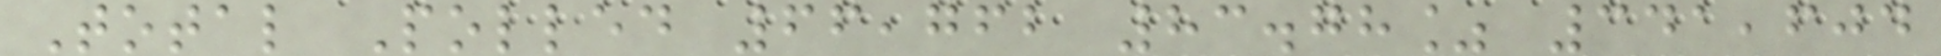Total Polled 66,762 83.78% 341,604
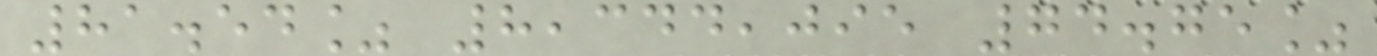81.54% 8,344,095 74.75%
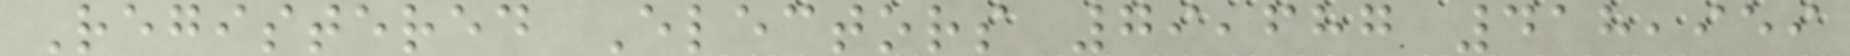Registered Electors 79,687 418,959
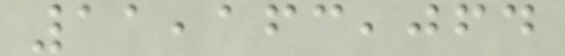11,163,064
